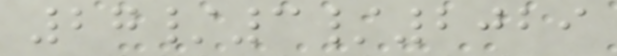27/3/2029
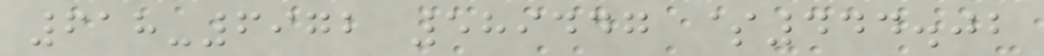618-6972 589447 $444.02
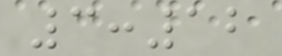3:12
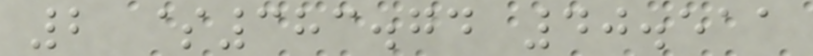2 $383.74 40.511
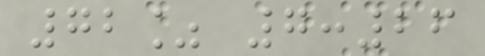72% 7:26
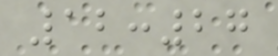12:27
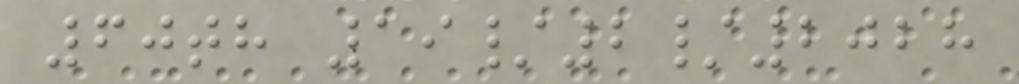60th 19/2/2028
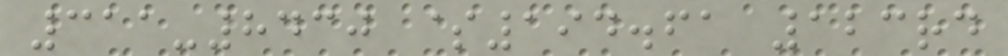311-8430 $194.61 123rd
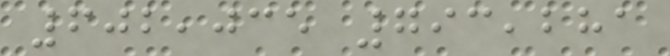602,035 793,281
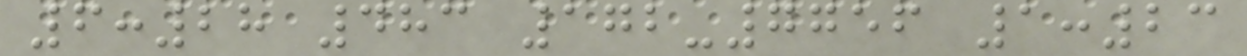6:28 483 172-7756 1:23
